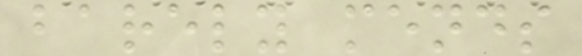barely mends
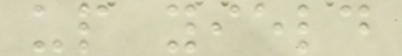up yield
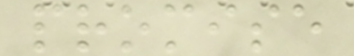promise
